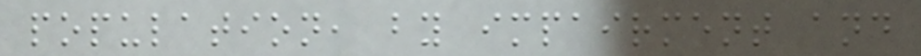population, by impairment and
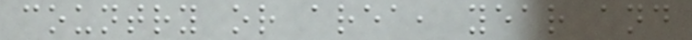country or area, year and
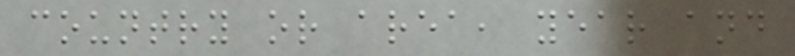country or area, year and
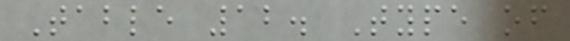Table 12. Type of
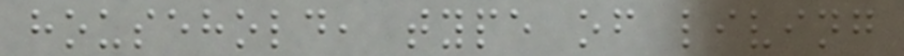household, type of living
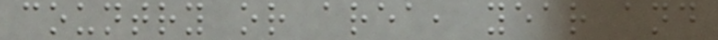country or area, year and
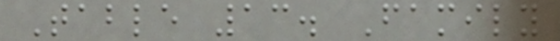Table 13. Family
